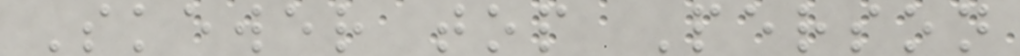Skewer top Person
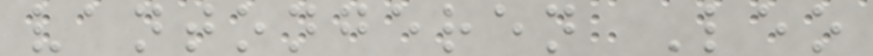vantongeren Leo
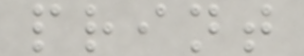print
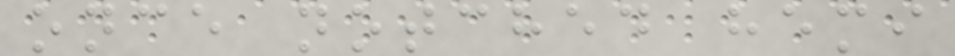once notched hemi
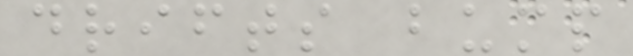drifts bump
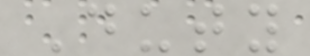Duty
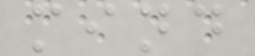mind
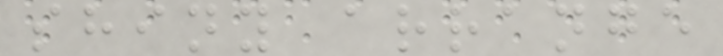shiny arrange
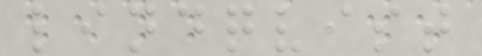lindqvist
